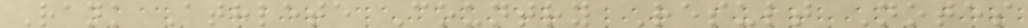Rank Athlete Country Result Notes
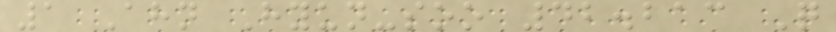1 Ahn Hyun-soo 42.213 Q
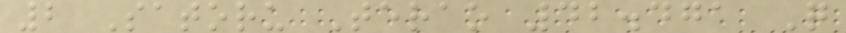2 Satoru Terao 42.471 Q
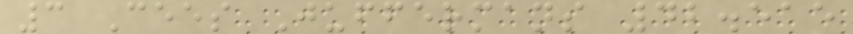3 Cees Juffermans 42.515
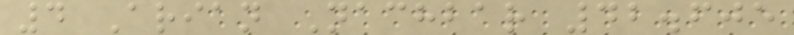4 Arian Nachbar 42.605
